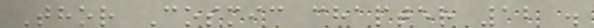Thor Cosmic chapter 12 .
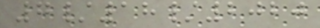7/18/2020
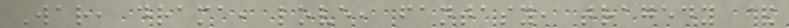War, drama, love, fantasy, tragedy &
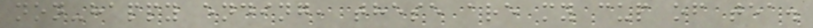non-happy ending, these are my cup of tea.
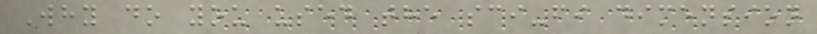Why do you used the sci-fi dimension
